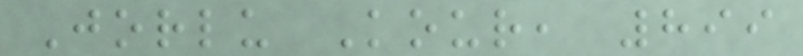Jorlu Kour, 899
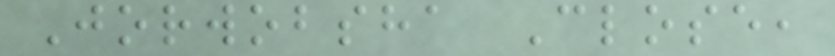Jorwobsha Close,
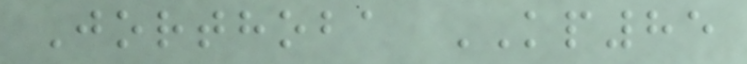Jorthoba KP85
